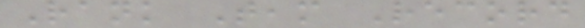Rank Team Record
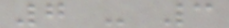7 - 3
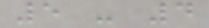5 - 4
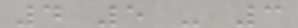4 5 - 3
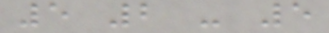5 2 - 5
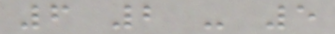6 2 - 5
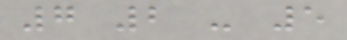7 2 - 5
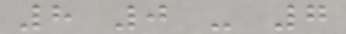8 0 - 7
